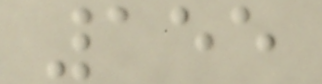155
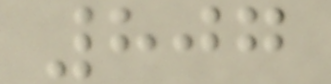807
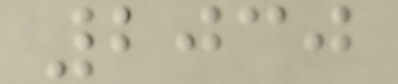2030
